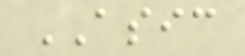ASIC
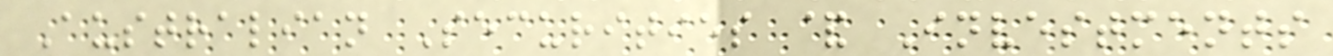Australian Securities & Investments
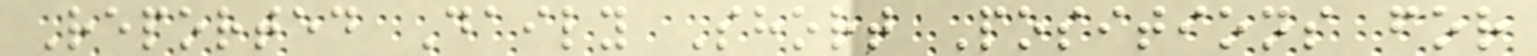Reported Daily Short Positions for
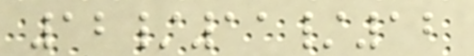12/11/12
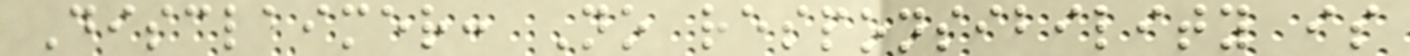Disclaimer: No responsibility is
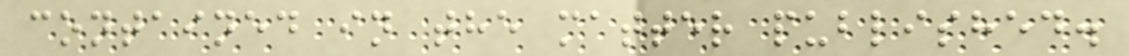contained in the matter published.
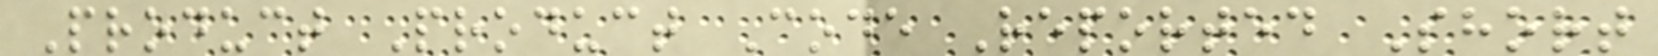Product Product Code Reported Short
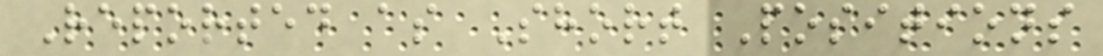Reported as Short Positions
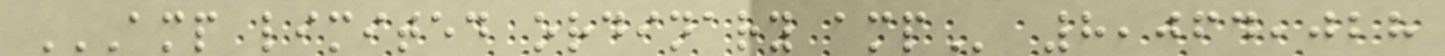AMP LIMITED ORDINARY AMP 8,064,028
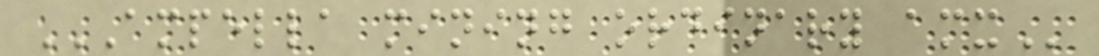AMPELLA MINING ORDINARY AMX
